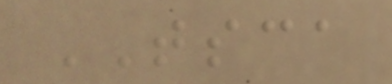TSCA
